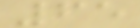65
